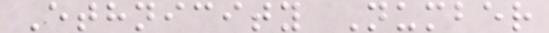Ethnicity Number
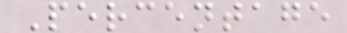Percentage
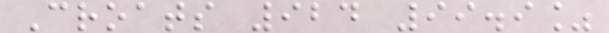Croats 924 99.9%
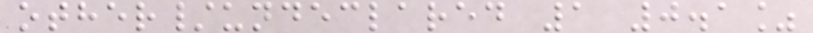other/undeclared 1 0.1%
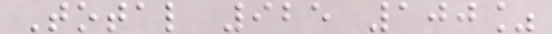Total 925 100%
